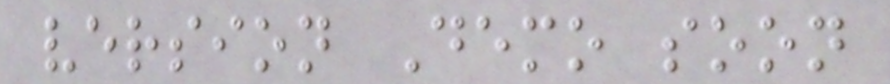version Demo soon
